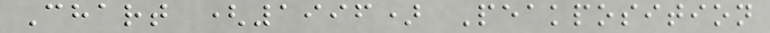Chart (1996) Peakposition
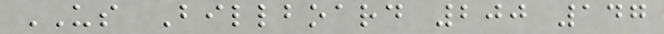US Billboard 200 147
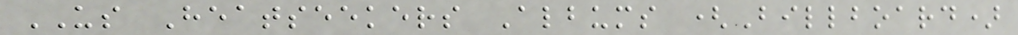US Heatseekers Albums (Billboard)
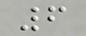6
